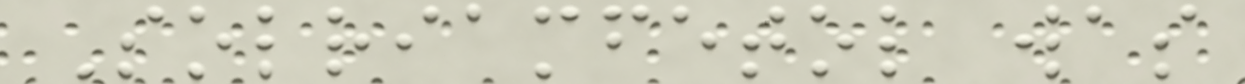Solriamfetol was
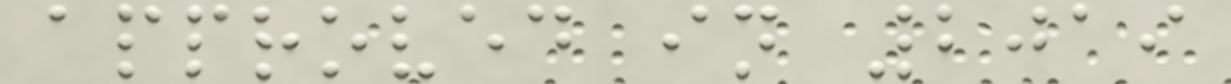approved in 2019
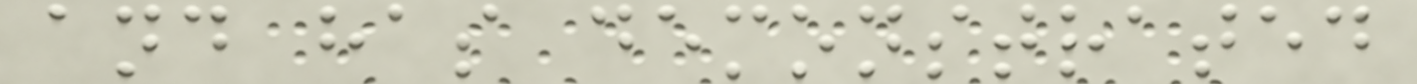and has demonstrated
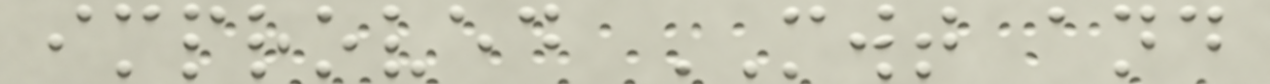improved MWT and
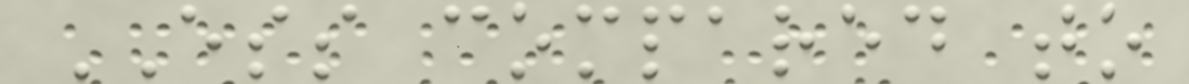ESS compared to
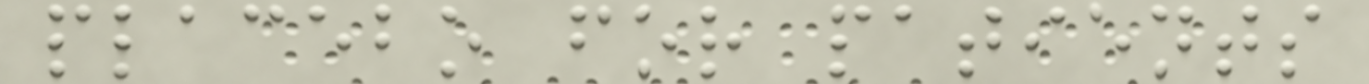placebo for patients
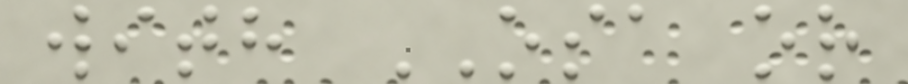with OSA or
